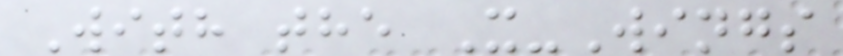With the X-Wings
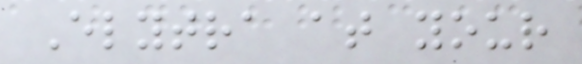Elytra at your
